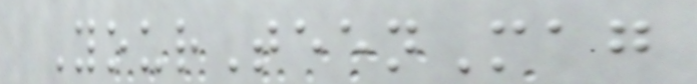YourTeenMag
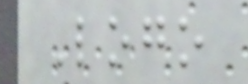Logo
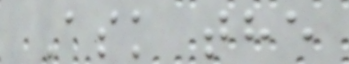Ask the
